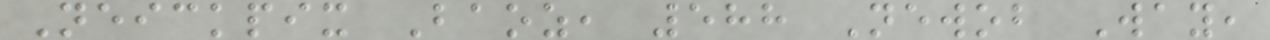Neickpix Baoz, 588 Newob Way,
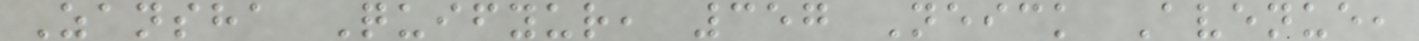Zansha Quifyur, 357 Neick Avenue,
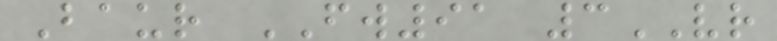Baur FW91 3VR
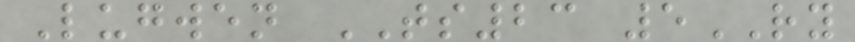Lugwen TS23 5RY
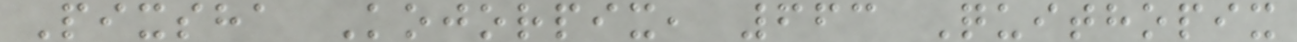Pixsha Kojorpix, 663 Quithopix
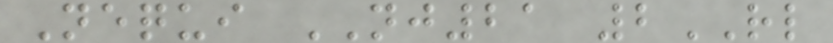Nequi NJ21 2RL
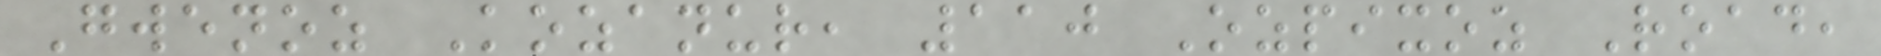Gwenoz Kozanur, 110 Ozpixoz Road,
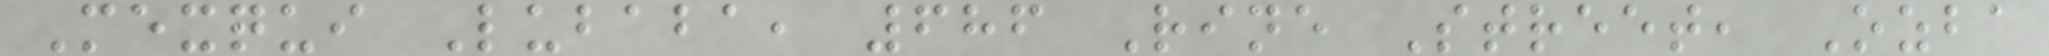Mexqui Lubaba, 686 Rine Street, Ozba
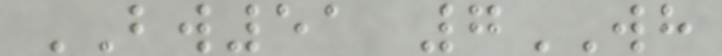BW51 7WH
